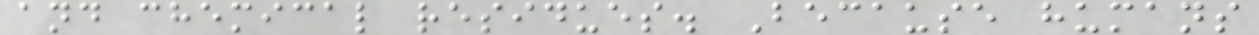and chemical residues. Because humans
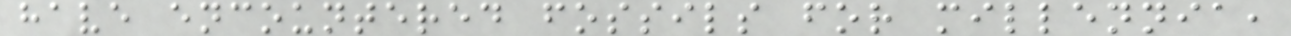have encountered fossils for millennia,
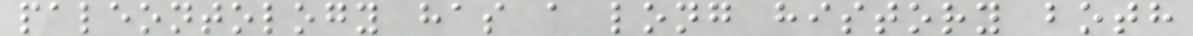paleontology has a long history both
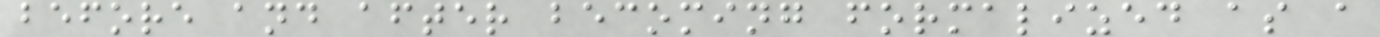before and after becoming formalized as a
